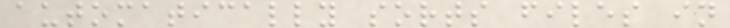automatically sorts files in
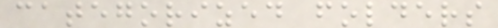categorized folders
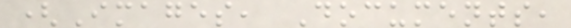(Images, Documents,
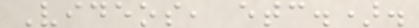Videos, etc.).
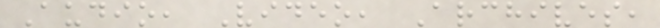Audio, Video, Archives,
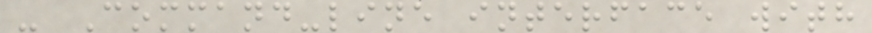- Command-line interface with
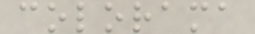colorama
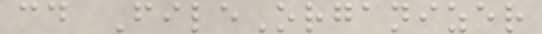cd FileOrganizer
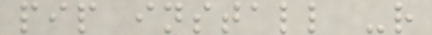pip install -r
